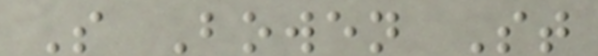S Bowen St
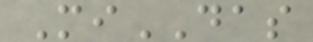MiDAS
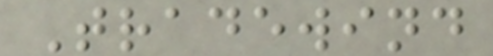Tradewind
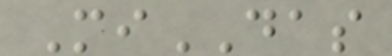MiDAS
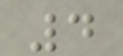4
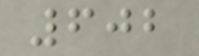602
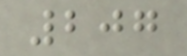207
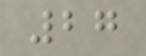27
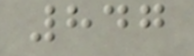847
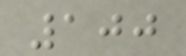100
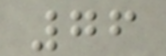76
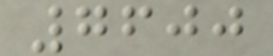7600
